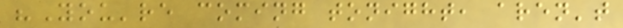"You're coming tonight, aren't
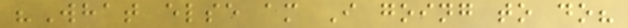"What else am I going to do?
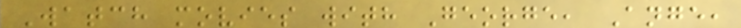Watch movies with George, Ange,
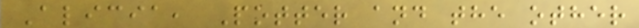Alicia, Potter and the other
